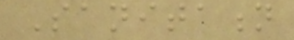Sanitation
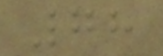78
